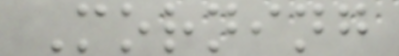Morning
